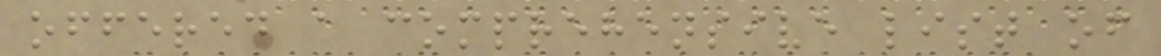offered a comprehensive list of
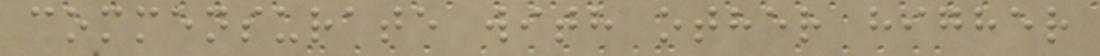commensurate with other higher
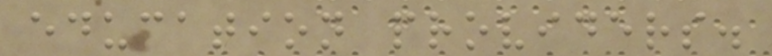education providers.
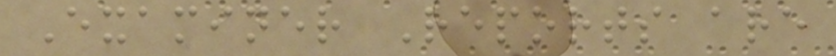Examiner Reports are
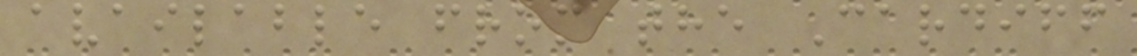available from the Cardiff
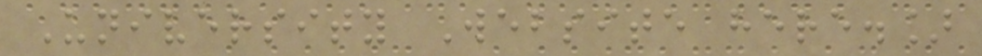University Website here.]
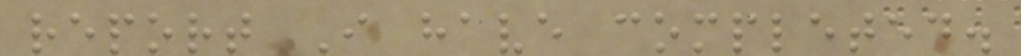report I have completed.
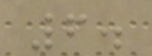6.
